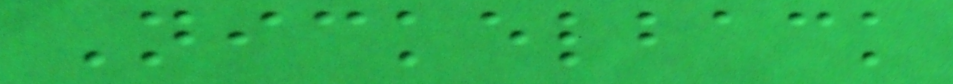Nickelback
